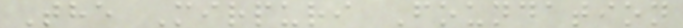The Mirpuri Foundation
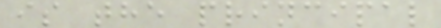is the principal
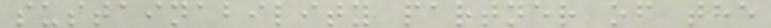sustainability partner of the
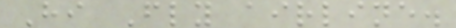Hi Fly airline.
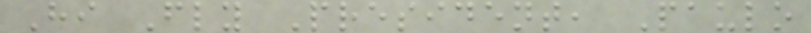Hi Fly President, Paulo
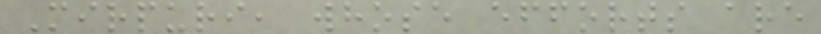Mirpuri, whose efforts are
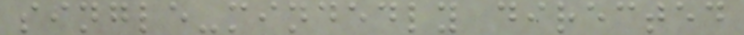single-mindedly directed
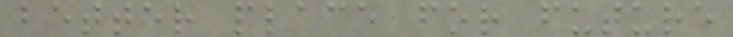better place for future
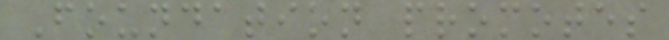Foundation promotes
